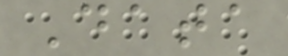Data
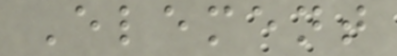Element
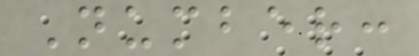Number:
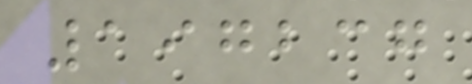197237
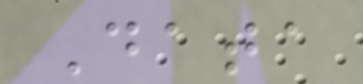Data
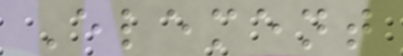Element
